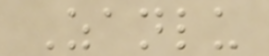Zanlu
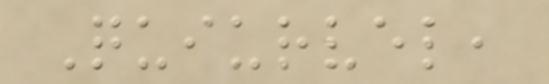Quiurvel,
